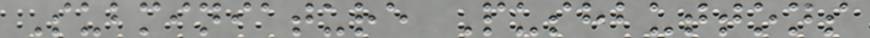Subminiature Pushbuttons
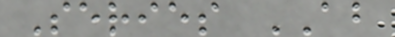Series AB
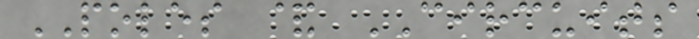POLES & CIRCUITS
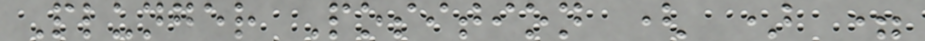Plunger Position ( ) =
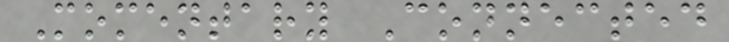Momentary Connected
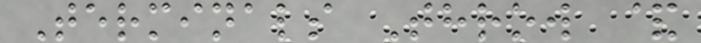Terminals Throw &
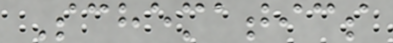Schematics
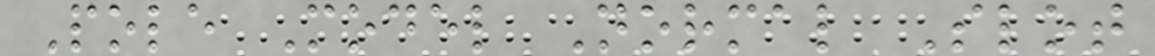Pole Model Normal Slot
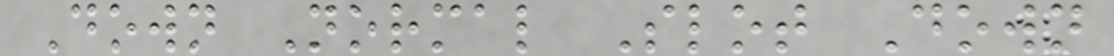Down Normal Slot Down
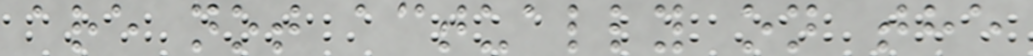are not actually on the
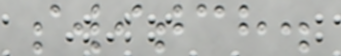switch.
